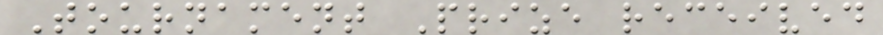Tournament Prize received
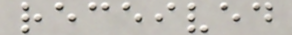received
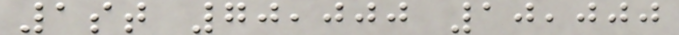1st 70,000 10,000
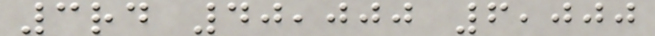3rd 40,000 6,000
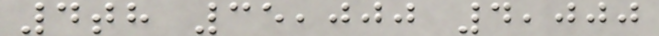4th 35,000 4,000
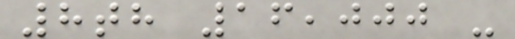8th 16,000 -
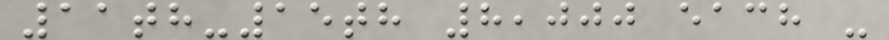11th-15th 8,000 each -
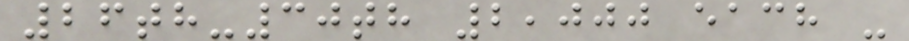26th-30th 2,000 each -
